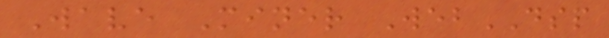Wave Miner WebDSP
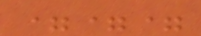===
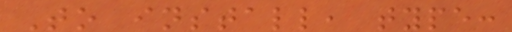To install, type:
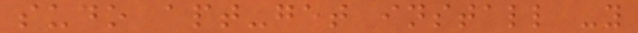sudo apt-get install -y
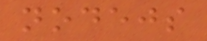nodejs
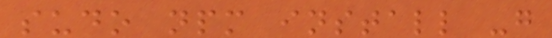sudo npm install -g
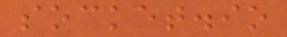socket.io
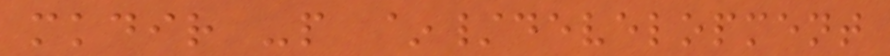mkdir -p ~/development
